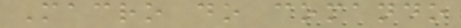Macro do comando
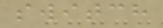switch
